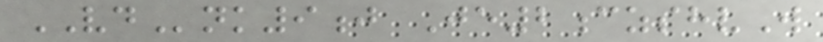VDnk9j Je2czshvW
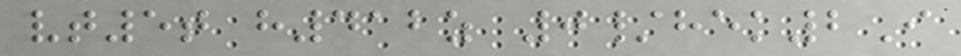vt5t h412z 0/hek2I
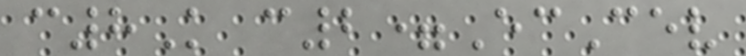c8K c2=EcCev
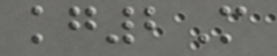kg2M
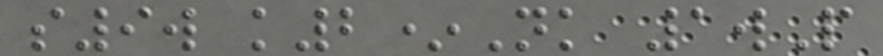s9w k2*Nk 1wP
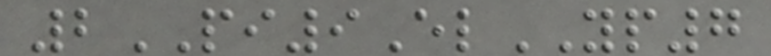2PI9ElYP7
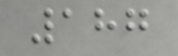187
